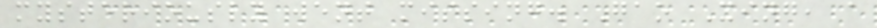mysteriously went missing. Gao Xing, a
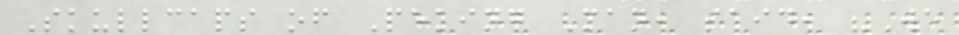Skullcaps of Peking Man, said, "We
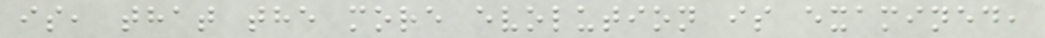is, that the more evolution is examined,
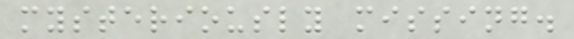mysteriously missing.
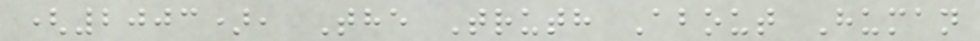(2003), The Truth About Human
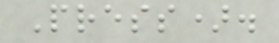Press).
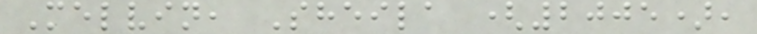Melvin, Sheila (2005),
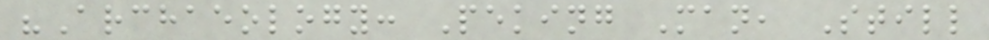"Archaeology: Peking Man, Still
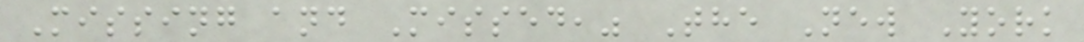Missing and Missed," The New York
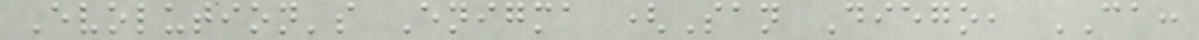Evolution's Enigma (San Diego, CA:
